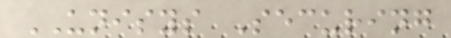UNISYS Securing
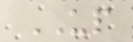UP
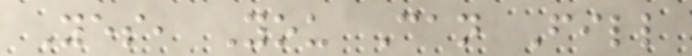Yes, You Can Fill
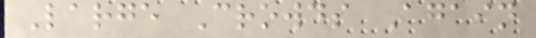Large Crowds Again
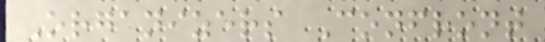Organizers Confront
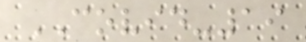COVID-19
